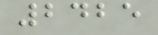2425
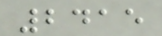2415
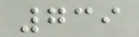739
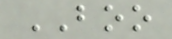BOO
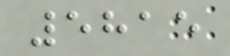5815
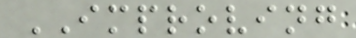IMPROVING
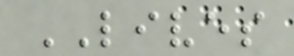LIVES
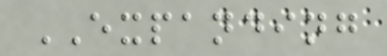EXPANDING
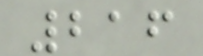216
